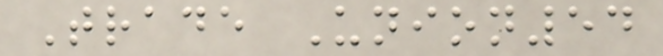Trade Union54
